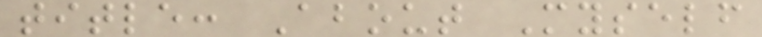title: About Myself
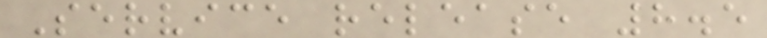Service release 8.5
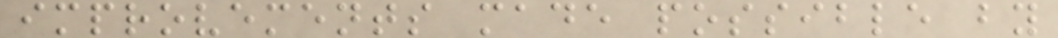improvements made possible by
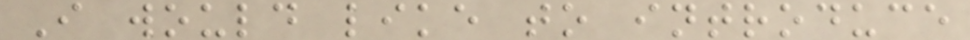I would like to introduce
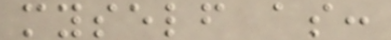myself as:
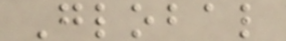Global
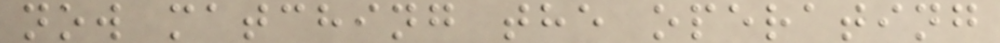now matching the operating
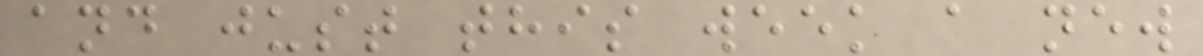and just this week a new
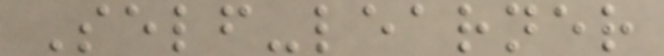Self-learner
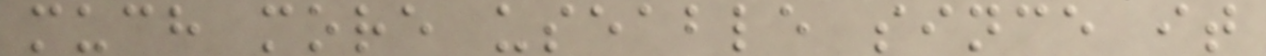much more useable since it
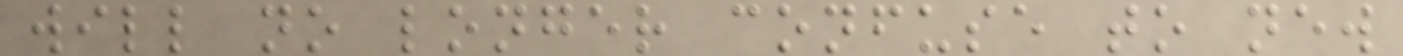will no longer confuse to new
